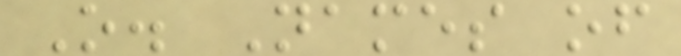O. Names of
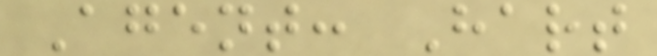Agent: Hart
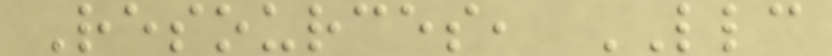Resources, LLC
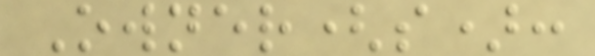Owner(s):
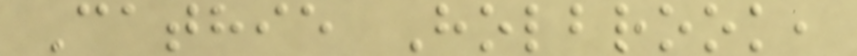Cathie Holbrook,
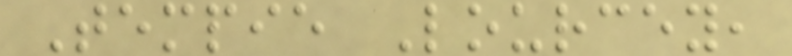Tempie Lourcey,
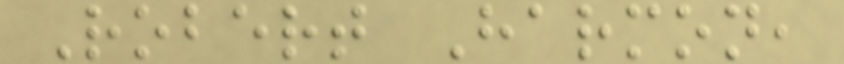Robert Harmon,
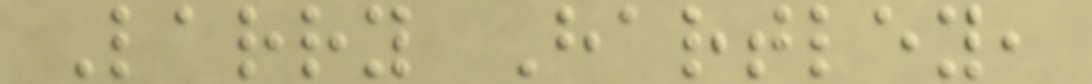Larry Hartley,
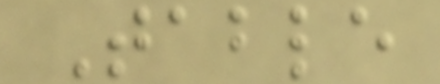Table
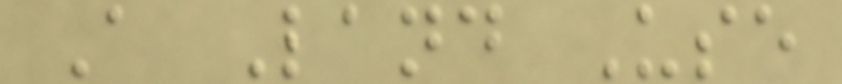A Land Use
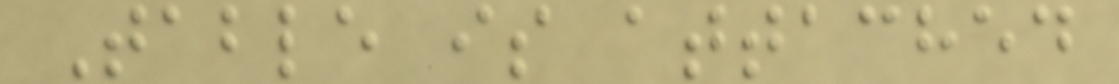Table is attached
